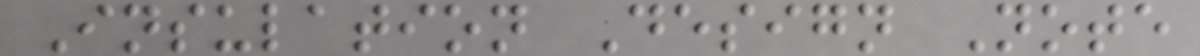Insulation Design Note
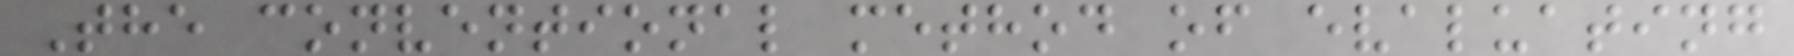The conventional method of evaluating
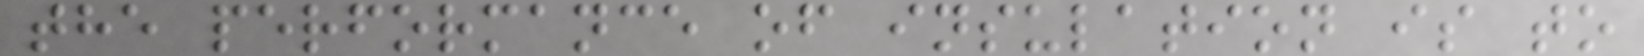the performance of insulation is to
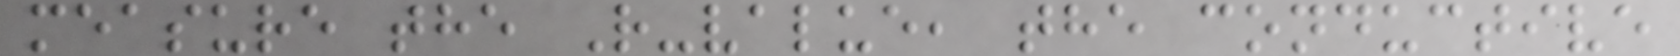measure the R-value, the conductive
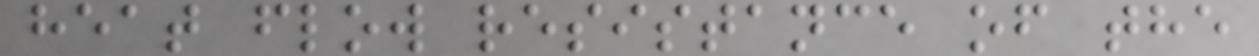heat flow resistance of the
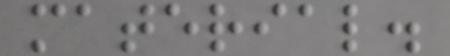material.
